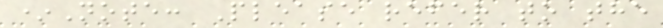*Note: Please refer to the
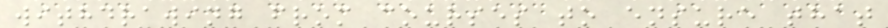withdrawing from courses to ensure that
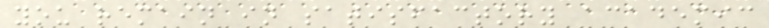you remain in satisfactory academic
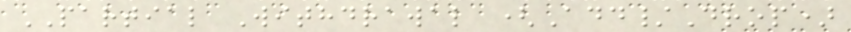PARTIAL Withdrawal (Add/Drop)
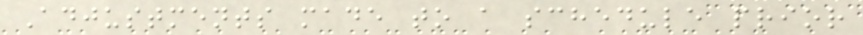Adjustments made to a schedule prior
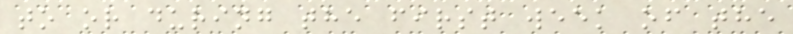to or during the first week of the
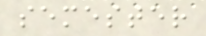semester
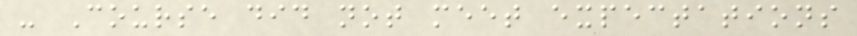- Course did not meet expectations
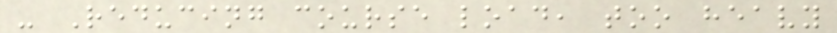- Reducing course load, too heavy
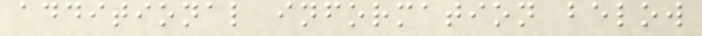additional information below
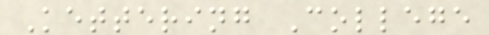Kettering College
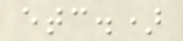etc.)
